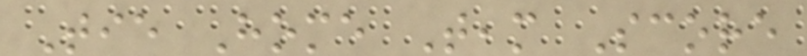Tie Home Team Score
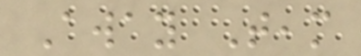Away Team
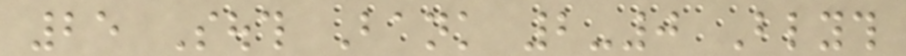25 South Bank 2-0 Blyth
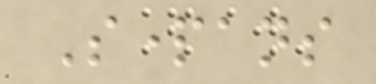Spartans
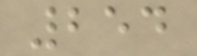254
